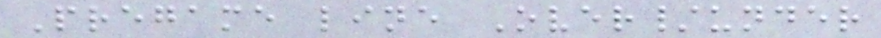Pregame line Over/under
